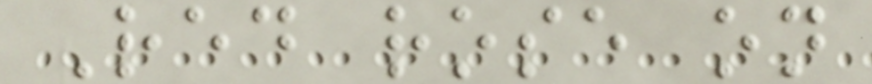Red rose on
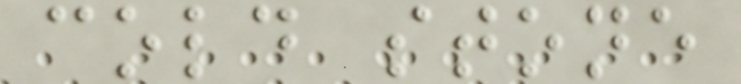cold stone
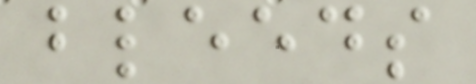bleeds
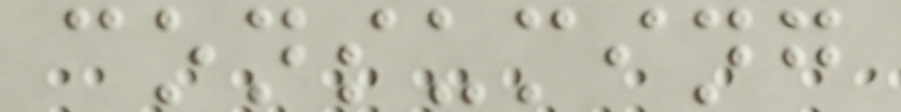consuming
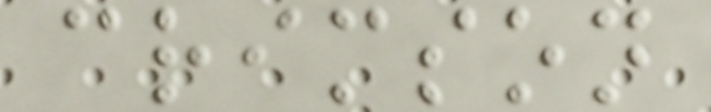crimson
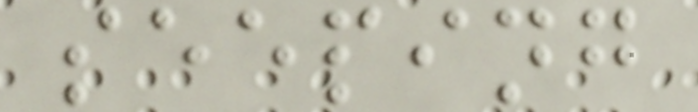seeping
